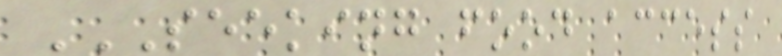SEEKING FOOD ACCESS
